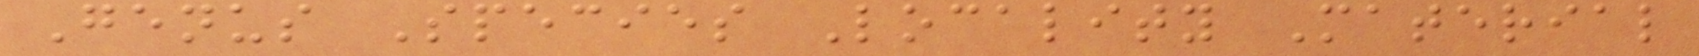Genus Species Locality Material
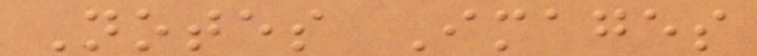Notes Images
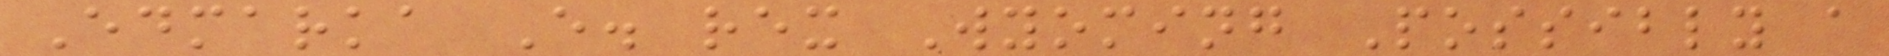Edmarka E. rex Wyoming Possibly a
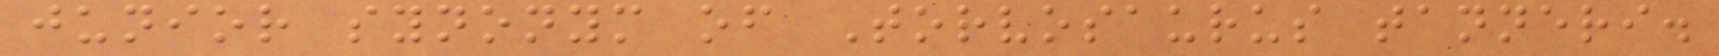junior synonym of Torvosaurus tanneri.
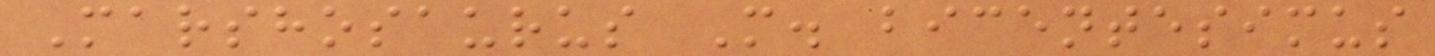Marshosaurus M. bicentesimus
